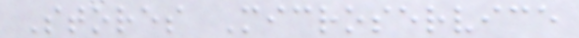Stores Microservice
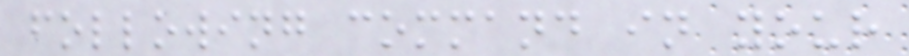following command in your
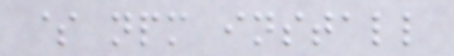$ npm install
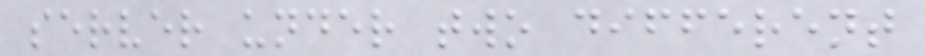server under two different
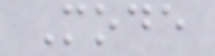Mode
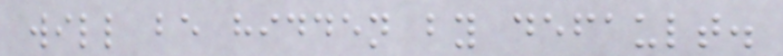will be hidden by default.
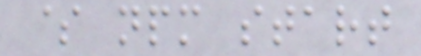$ npm start
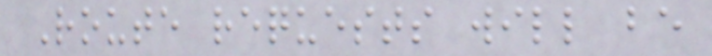Route requests will be
